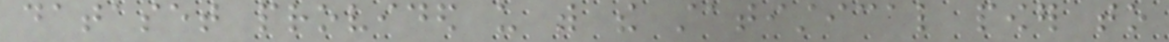dataset provided us with the statistical power to
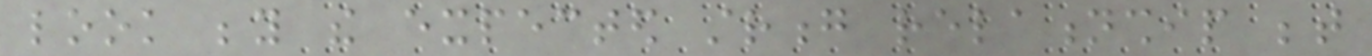look beyond the expected strong relationship between
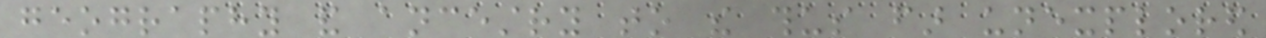geography and ancestry to the thus far unexplored
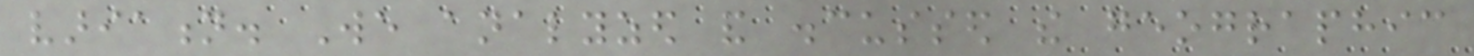variation. We analyzed and discussed the geographic
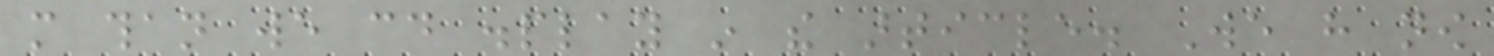more than we could display in the article. We have now
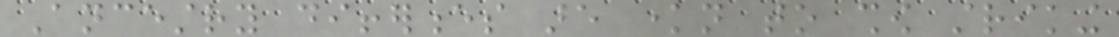Ancestry differences are known to show striking
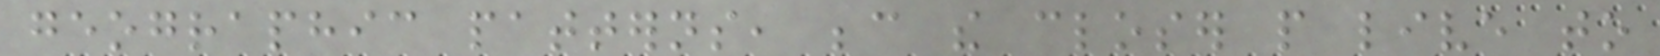geographic patterns, because the closer people live to
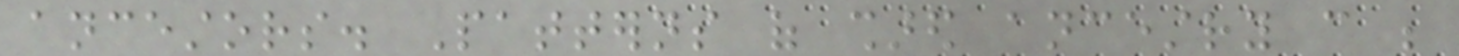ancestors. Patterns of shared ancestry can be
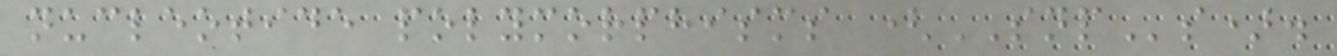nucleotide polymorphisms (SNPs).
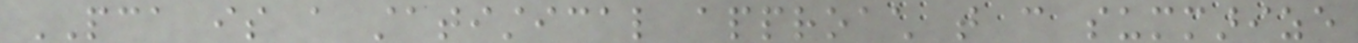PCA is a statistical approach that can summarize
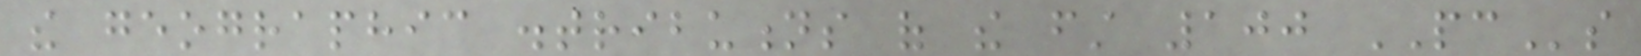the geographic distributions of the first 100 PCs
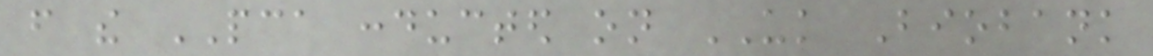from the PCA conducted on UK Biobank
